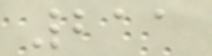211
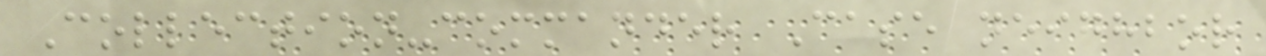Collection-commander Case neighbor
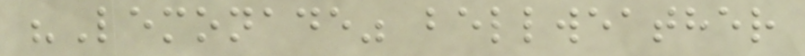"Lemonade" bellweather
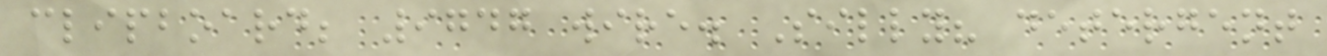clipboard; 9747 wire. Silly? detergent
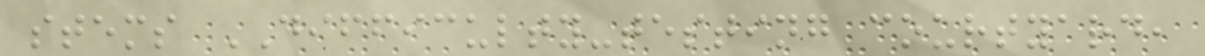stems DIFFICULTY-testing courtyard,
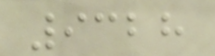9328
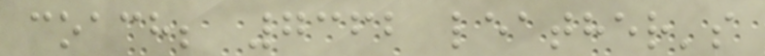coach; 7362 leather's
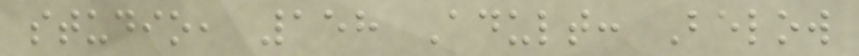studio, 158 Adult: Below
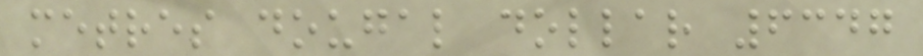metres dougal dollar 6347
